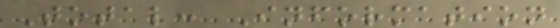Total: Information
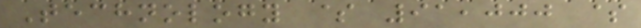Technology $ 91,000 $
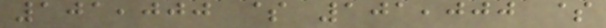101,000 $ 101,000 $
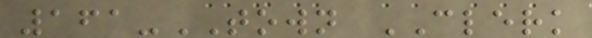161-TOWN CLERK
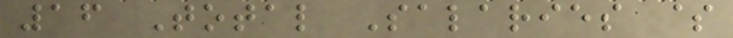16 Total Salaries $
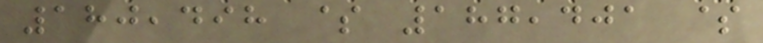180,498 $ 187,401 $
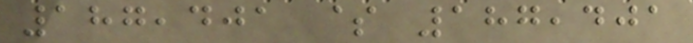187,401 $ 187,401
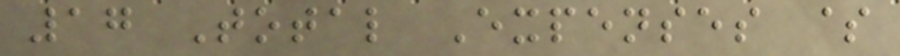17 Total Expenses $
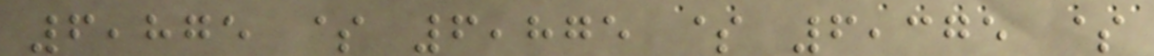6,875 $ 6,875 $ 6,375 $
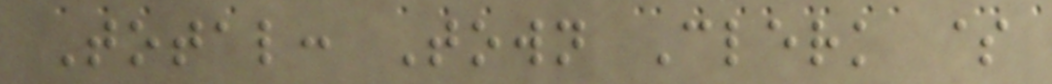Total: Town Clerk $
